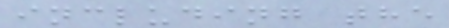including the
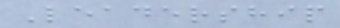Leadership
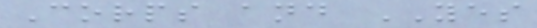Corps and YES
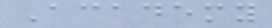Academy
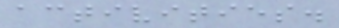activities.
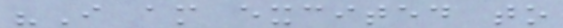"I am excited to
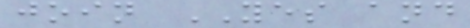join YES and
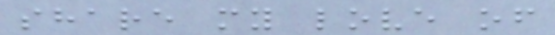share my love of
